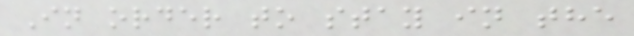In order to stay in the
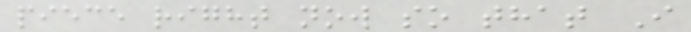piece right now so that I
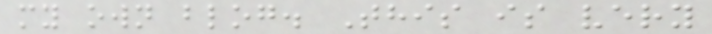my own blog. This is very
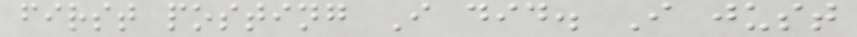first posting I did. I just
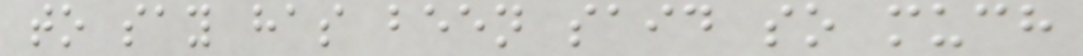to say has been said so much
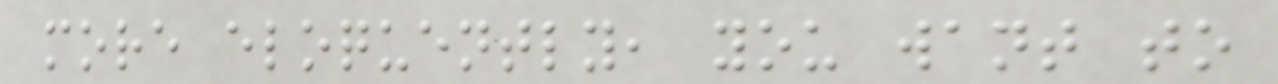more eloquently, you want to
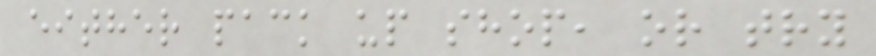either pack up shop, or try
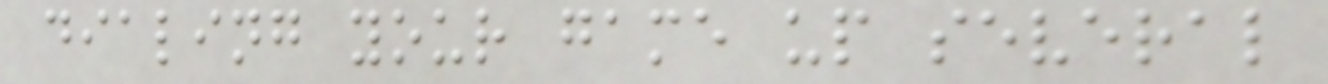dialing your game up several
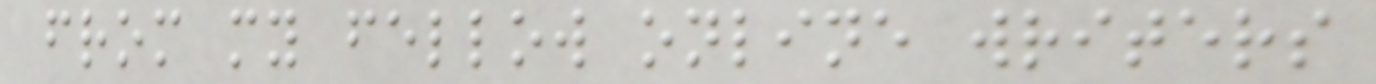from my fellow online writers
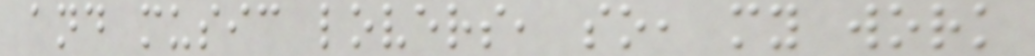and music lovers, so, my work
